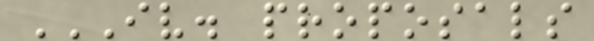IV. PROPOSALS
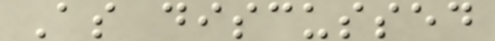As discussed
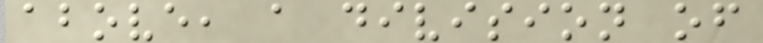above, a division of
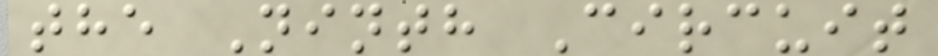the Ninth Circuit
